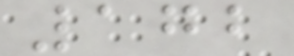172
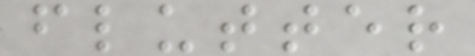flutter
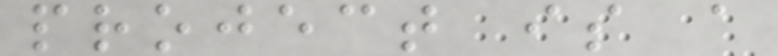project is a
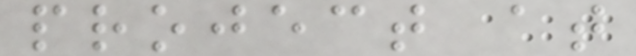project at
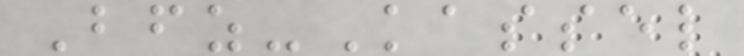Bfz-Kassel
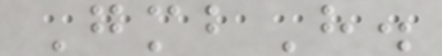GmbH.
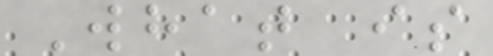What is
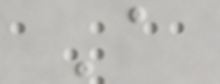A
